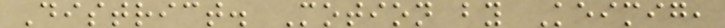District. Motion by Keimig,
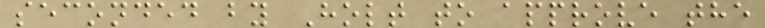seconded by Holt to approve the
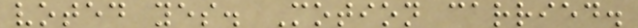voted yes. Motion carried.
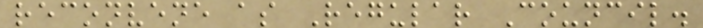reconvene as Regular Council.
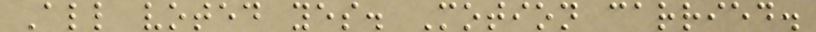All voted yes. Motion carried.
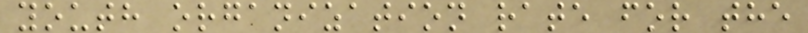youth organization rate for the
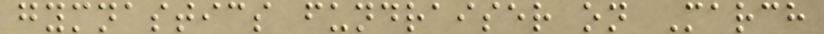gymnastics fundraiser on March
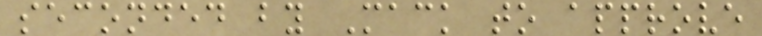seconded by Mack to approve
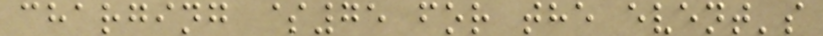charging $75 for the event's
